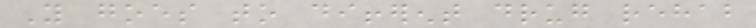You goes to different drug rehab
